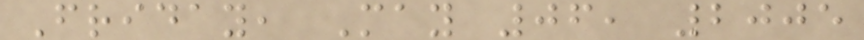Friday, May 06, 2005
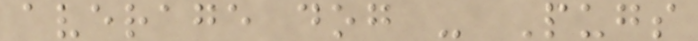average dog - Pugs
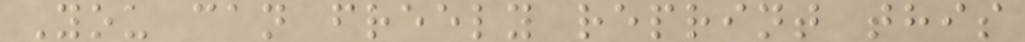You can freely reprint this
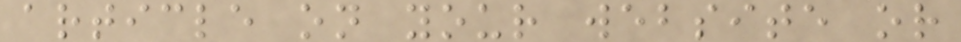article on your website or
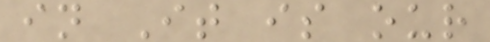in It is our
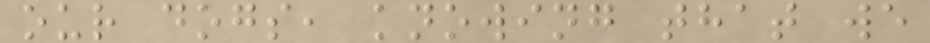our dogs, knowing that we
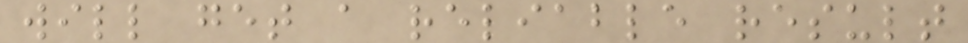will get a reliable result
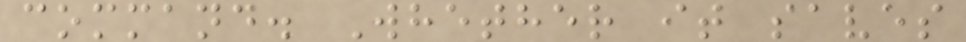command. Whether it saves
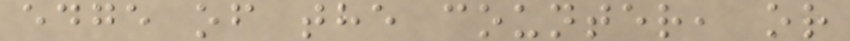edge of the counter, or
